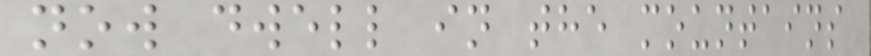now dwell in the mountains
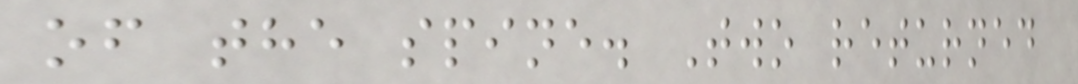of the spine. Two returned
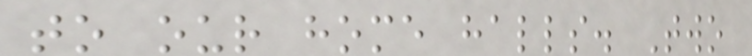to our home halls. Two
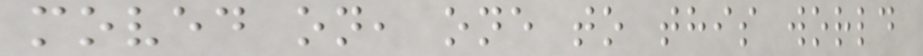moved on, one to this world
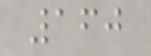160
